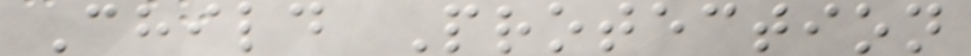Child Protection
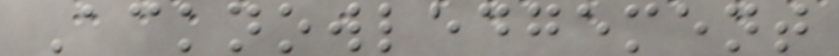Acknowledgement
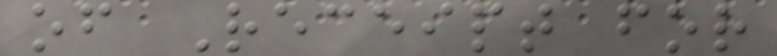of Receipt for
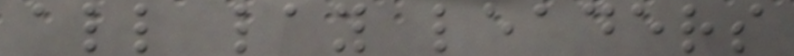all lay leaders
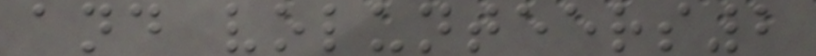and volunteers2
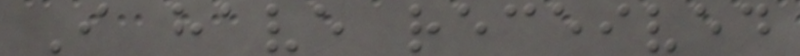I have received
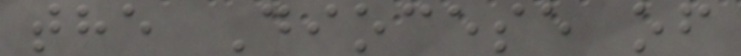the Diocese of
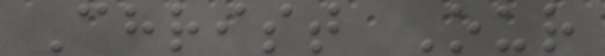Christ Our
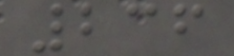236
